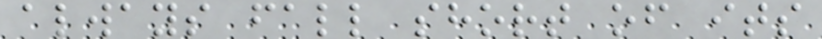always fall short of its
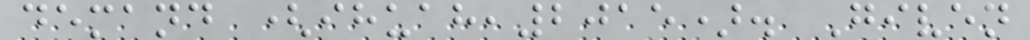demand (ihuah,2015). Given
